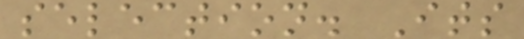selection. Its
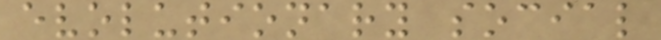evolutionary social
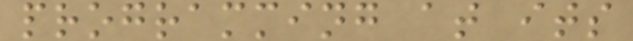programming at its
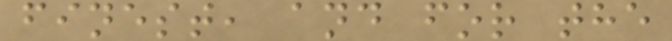finest, and for the
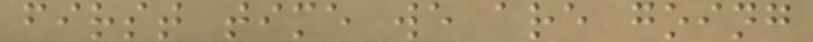first time we are going
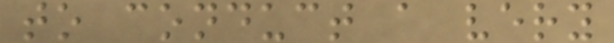to conduct a very
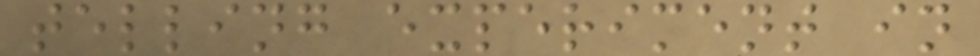telling experiment in
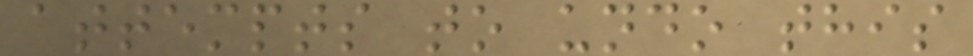attempts to undo this
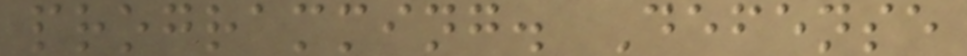programming. Defense
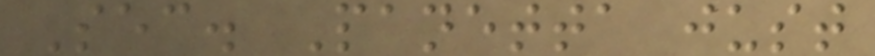Sec. Panetta just
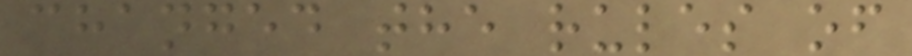changed the rules of
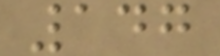147
